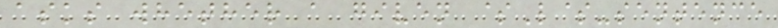asks whether a given $L$-sentence
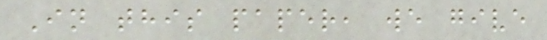In this paper, we give
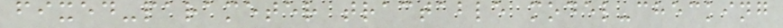fixed-parameter tractable model-checking
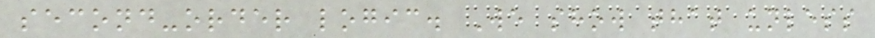second-order logic. We show that unless
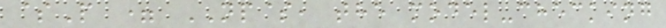$P = NP$, the model-checking
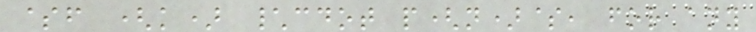$f (k) \cdot p(n)$, for any
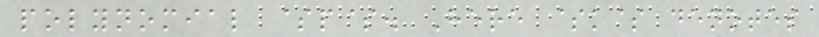polynomial $p$. Here $k$ denotes
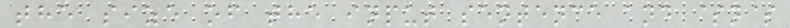the size of the input sentence and $n$
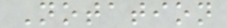Notation
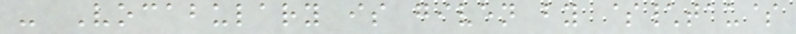- Vocabulary is given by $\tau$
